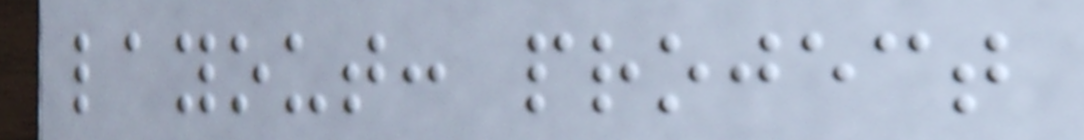layout: project
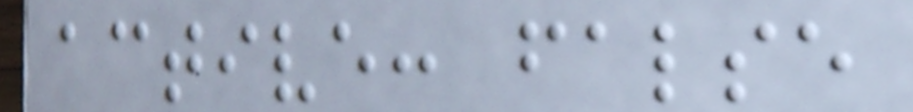active: false
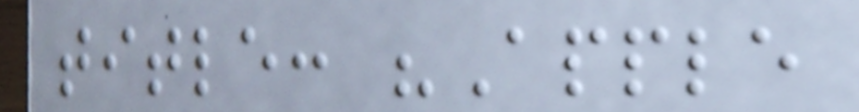title: "Apple
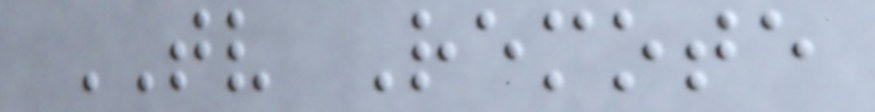TV Remote
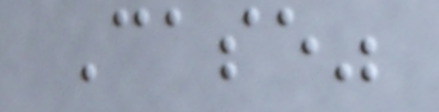Case"
